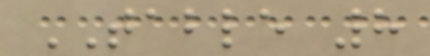TABLE 8
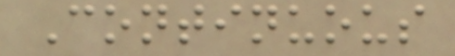Continuous
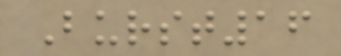Burst16
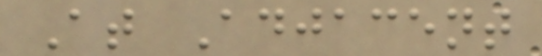At Adjacent
